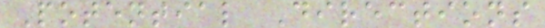Potential Directions
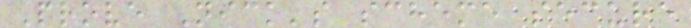Prove Nick's scheme secure
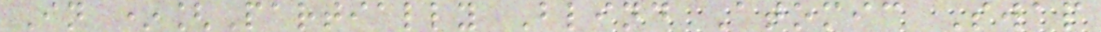In *[Partially Blind Atomic Swap
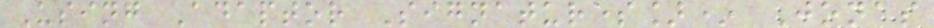Using Adaptor Signatures]* Jonas
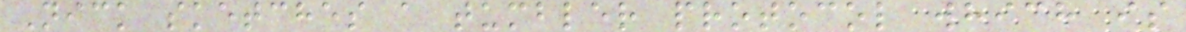Nick sketches a tumbler protocol which is
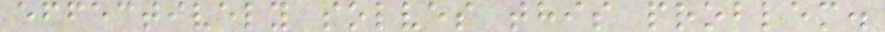effectively solves this problem.
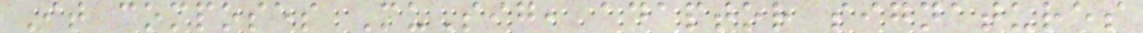It composes MuSig, adaptor signatures
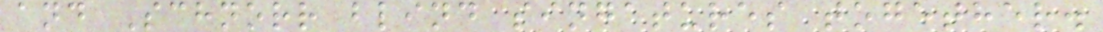and Schnorr blind singatures together.
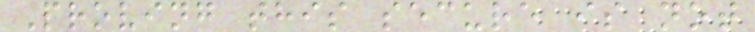Proving this secure is not
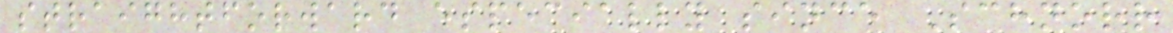straightforward especially since Schnorr
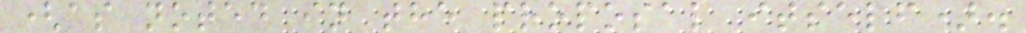(as noted in the proposal itself).
